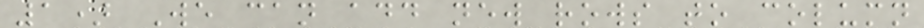1) We can add new rows to column
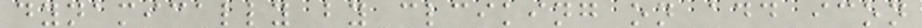dynamically by clciking on add icon
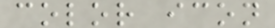color icon
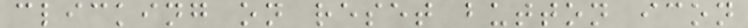clicking on reset button icon
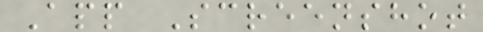App Screenshot
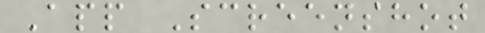App Screenshot
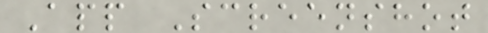App Screenshot
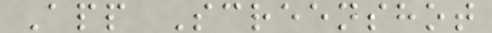App Screenshot
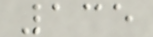135
